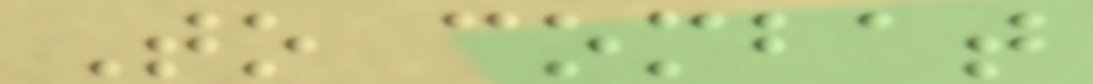To combat
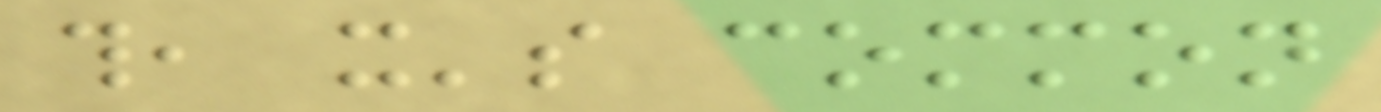this, it's common
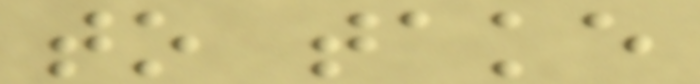to take
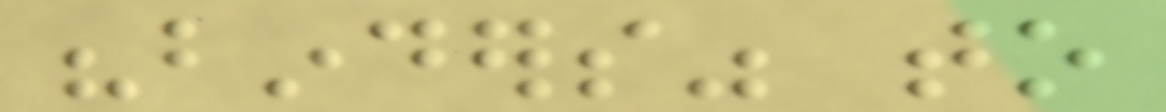"binders" to
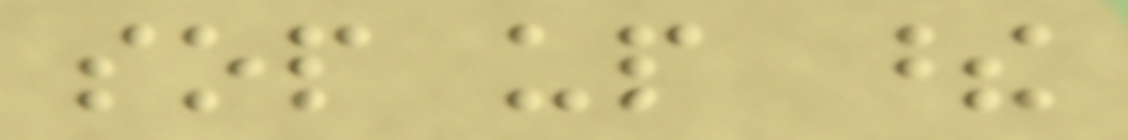sop up these
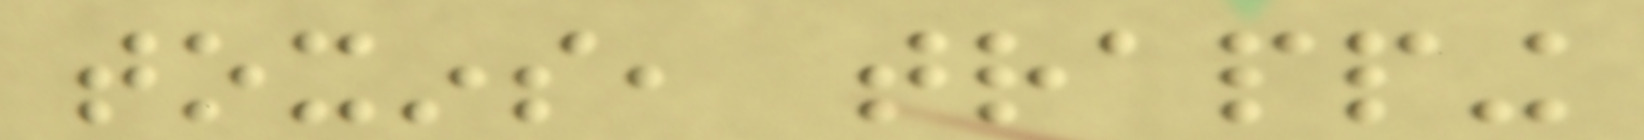toxins, trapping
